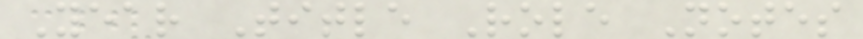Year Title Role Notes
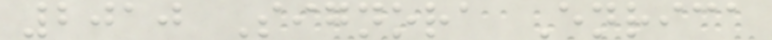2010 Signora Enrica
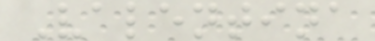Valentina
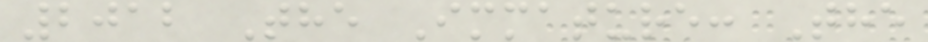2012 The Immature: The
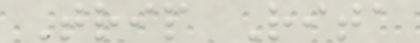Trip Rita
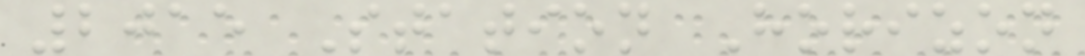2015 Station Horizon
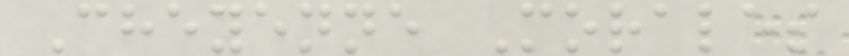Cheyenne Morales
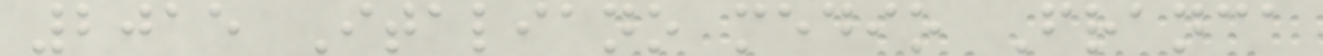2015 Italiano medio Franca
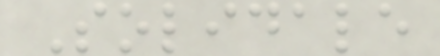Solidale
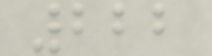222
